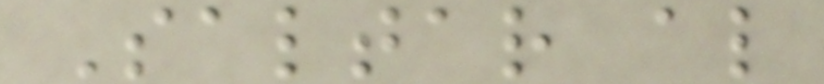Saltar al
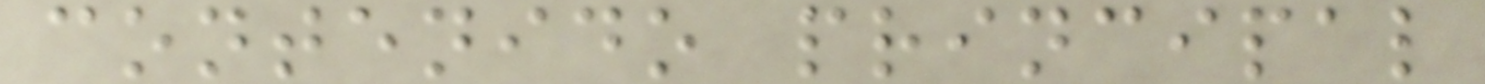contenido principal
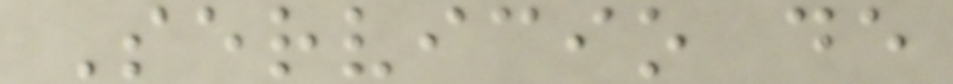Servicio de
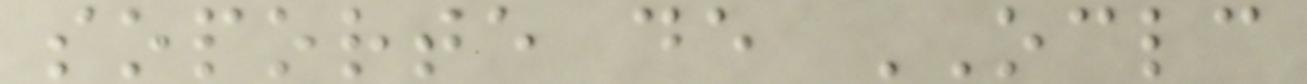soporte de OCLC
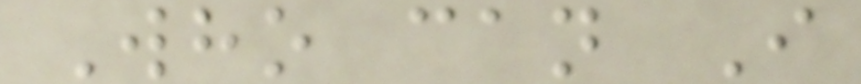Who can I
